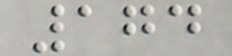174
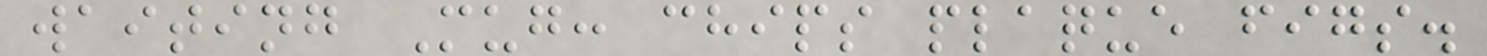waiting Mug: chips plaque figs.
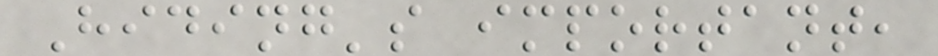Hiding's important,
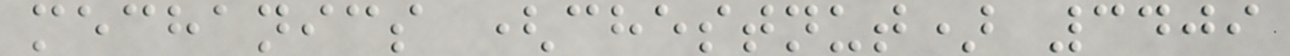mechanics (chestnut) 3409
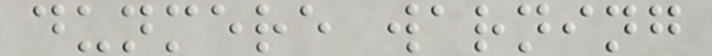dunmere warning
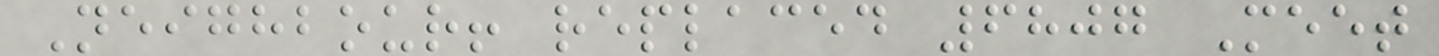Neighbour! replaced 6807 Meet
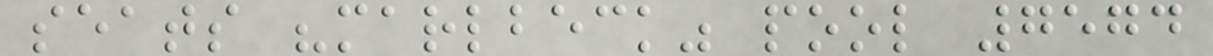seats "marlbeck" pool 7574
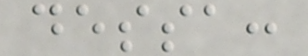dessa:
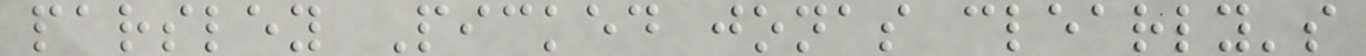parsley Picked jonas clearly's
